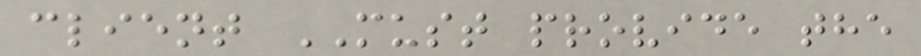client MUST provide the
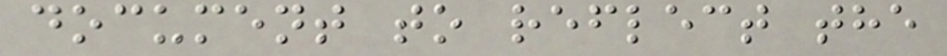document to reflect the
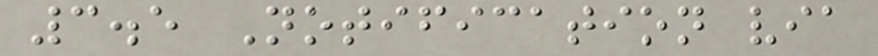3.5 Notification via
